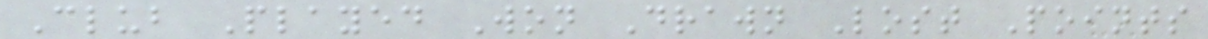Club Played Won Drawn Lost Points
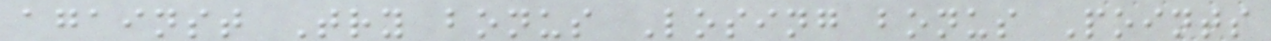against Try bonus Losing bonus Points
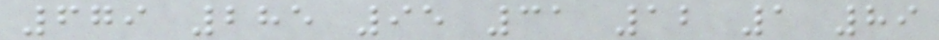679 285 95 31 12 1 89
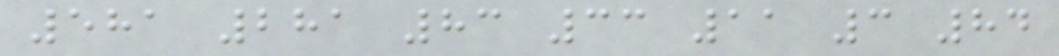581 281 83 33 11 3 84
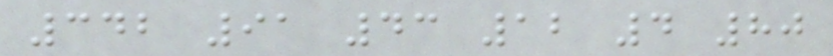342 91 43 12 4 80
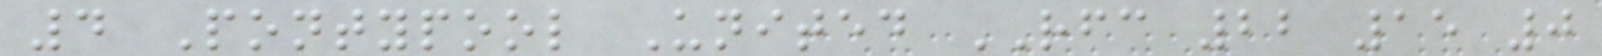4 Pontypool United RFC 22 15 0
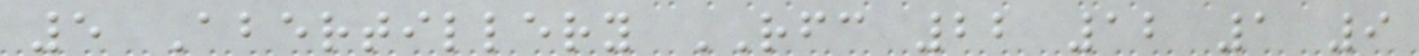5 Abertillery RFC 22 12 1 9
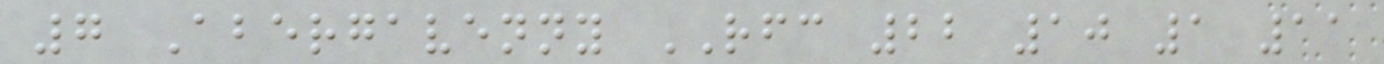7 Abergavenny RFC 22 10 1 11
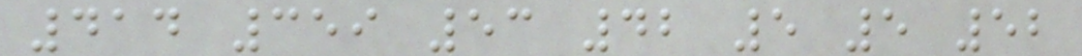414 359 53 42 5 5 52
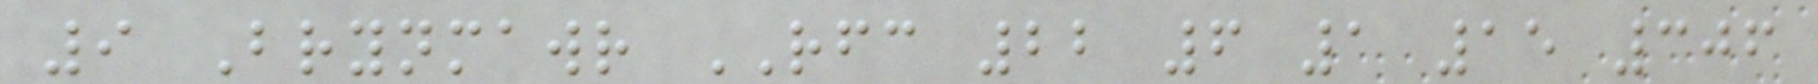9 Brynmawr RFC 22 6 1 15 306
